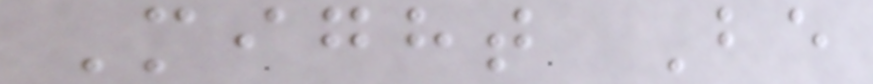Might Be
